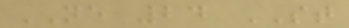NE 24 ST
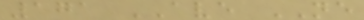171 AVE NE
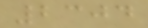2304
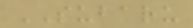SUBARU
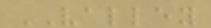VALLEY
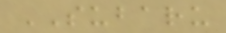SUBARU
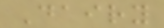Dairy
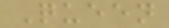Queen
